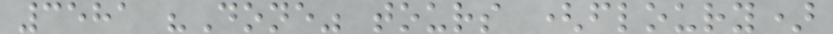3581 "Done" tours (floury)
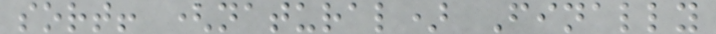sort! (natural) Finally
